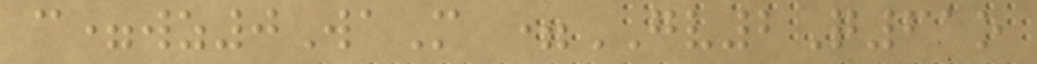c=wz0WaM =GV2Q61o
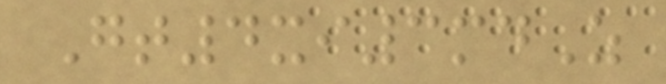Gt4xi3mdZ
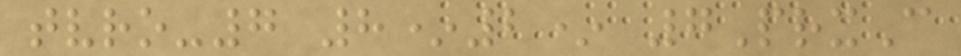tvro-7 8*2* 7PrxC
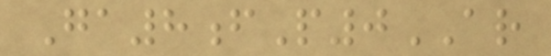Ga8fP0AR
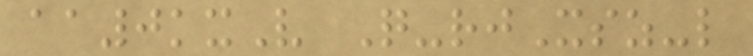aa0kxV Q-rjXsz-l
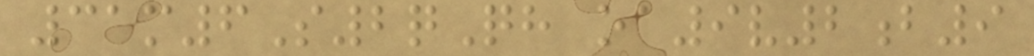31m6S2qQh oa9v2b9
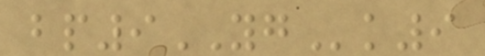bp9YGk9
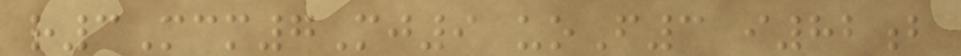r3Mcm7Mj9 uoF3 i82b
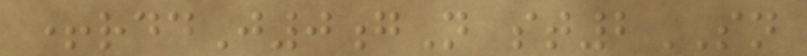+rddJ0gN st2SN
